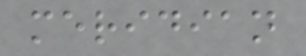meridian
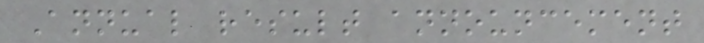Annual result announcement
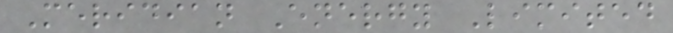Meridian Energy Limited
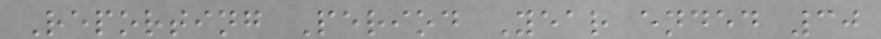Reporting Period Year ended 30
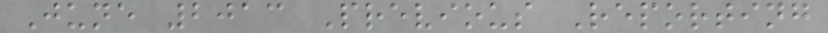June 2013 Previous Reporting
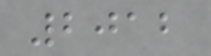2012
